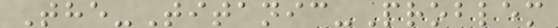The-Titanic-Problem
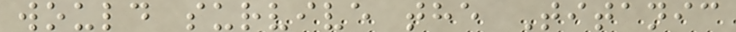would survive the Titanic
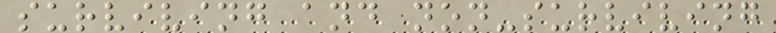surviving and non-surviving
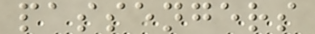passengers
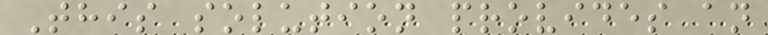This solution provides an
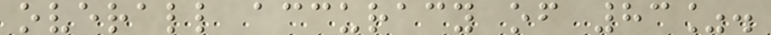overall accuracy of 83%.
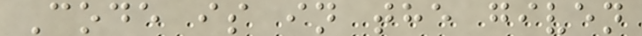Code is in the given
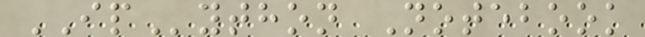IPython Notebook
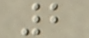2
